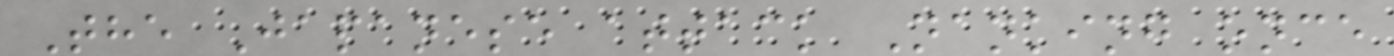The Japanese attack Nanking once
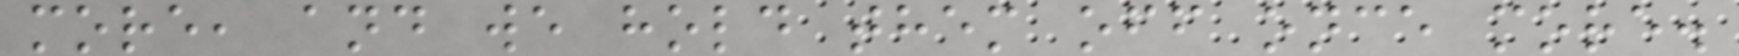more, and we hold them off once more.
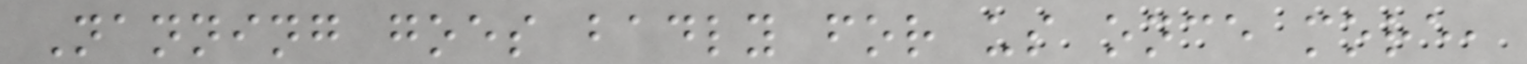Nanning goes badly for us once more,
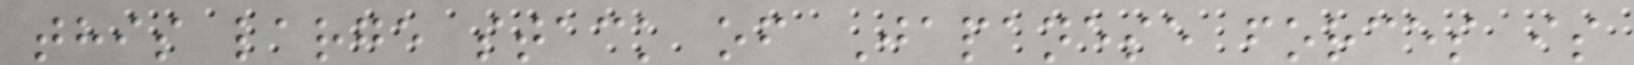this large stack of Japanese forces is
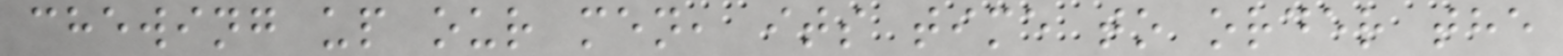chewing up our men, its time to order the
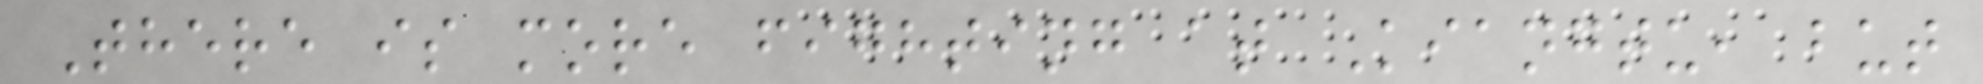There is more fighting at Kiangtu, but
